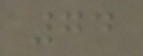74
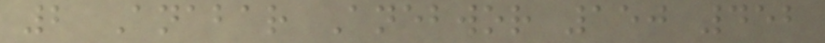2 Anabar Anebwor 150 452
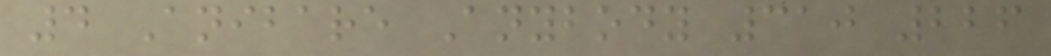4 Anibare Anybody 310 226
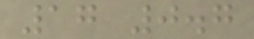17 0.7
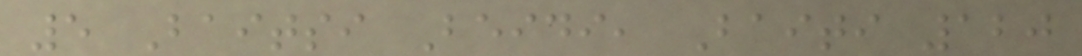5 Baitsi Beidi, Baiti 120
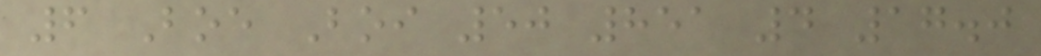6 Boe Boi 50 851 4 17.0
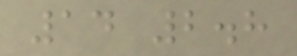14 2.8
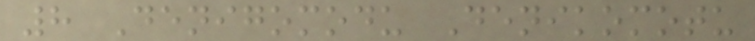8 Denigomodu Denikomotu
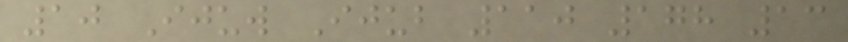10 Ijuw Ijub 110 178 13
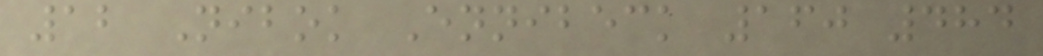12 Nibok Ennibeck 160 484
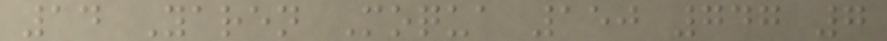14 Yaren Moqua 150 747 7
